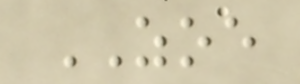ZOE
